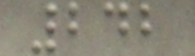242
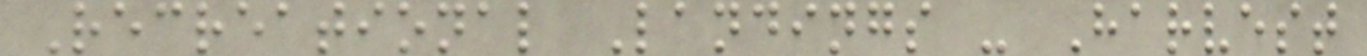Recreational Landings - Harvest
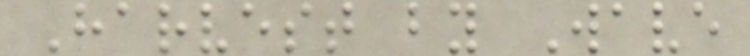Harvest by Wave
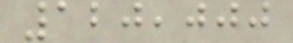120,000
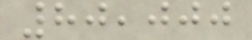80,000
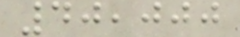40,000
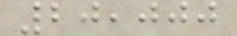20,000
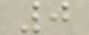0
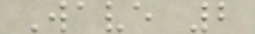Wave 2
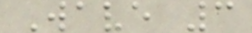Wave 3
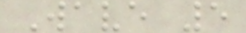Wave 5
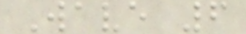Wave 6
